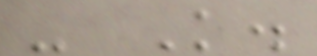- K.
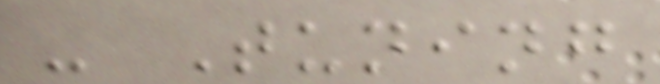- Tuning
